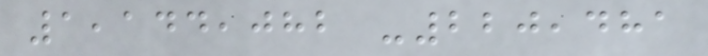1,144,082 -220,481
